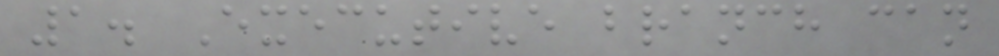1. Executive branch can
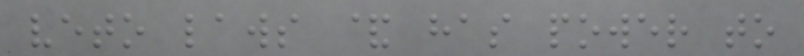veto laws & has power to
